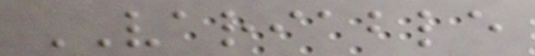VARIABLE
